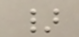}
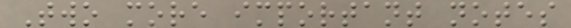Two more important notes
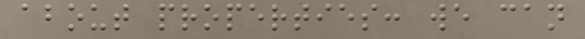about properties: we can
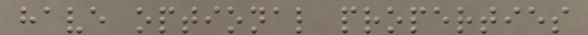have optional properties
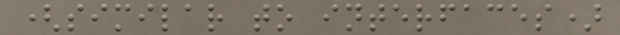(similar to interfaces)
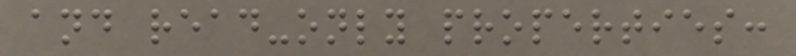and read-only properties:
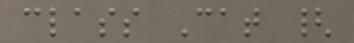class Cat {
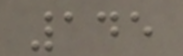145
